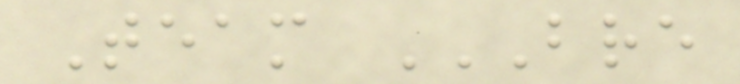Team BRE
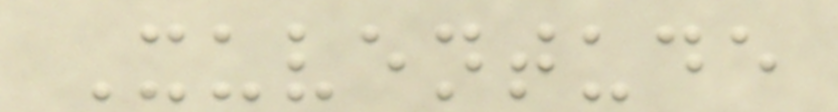Xuventude
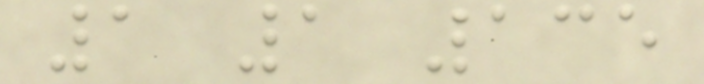1 1 135
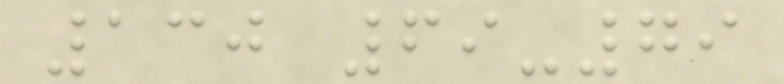130 69-79
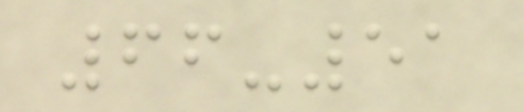66-51
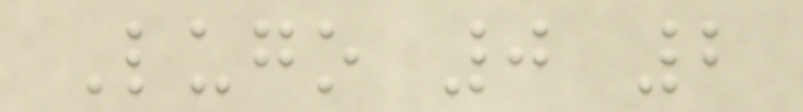Lugo 0 2
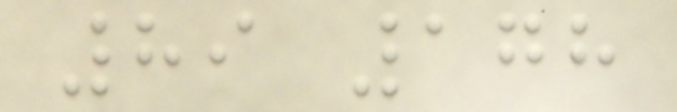89 178
